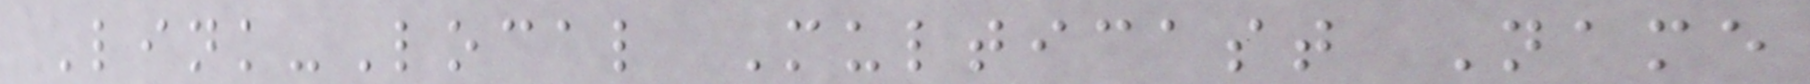Link-Local Multicast Name
